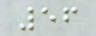56
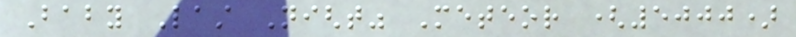Baby Last Night" Meteor (5000)
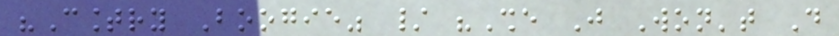"Country Boogie" / "She Just Won't Do
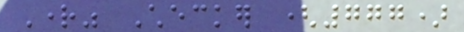Right" Checker (777)
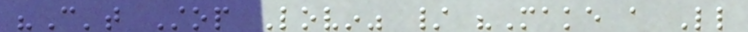"Can't Stop Lovin" / "Make a Little
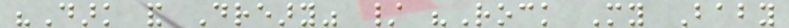"Dark and Dreary" / "Rock My Baby
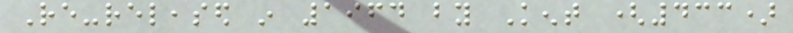Re-released in 1964 by Kent (433)
